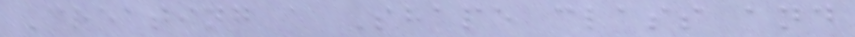Creating a Shape class and
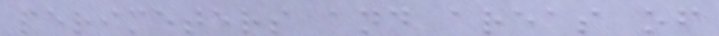perimeters and areas of
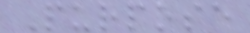Purpose
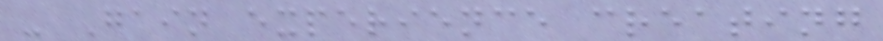- Gain experience creating
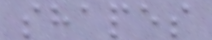shapes
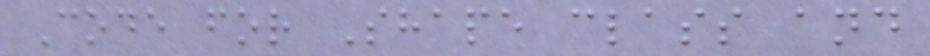Code for Shape class and
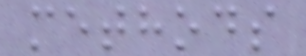methods
